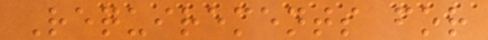Requirements for
